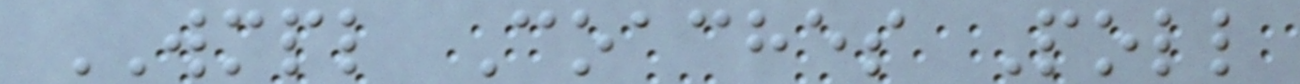WMPL Coaches Poll
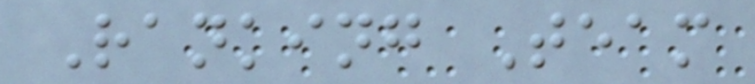Ranking Team
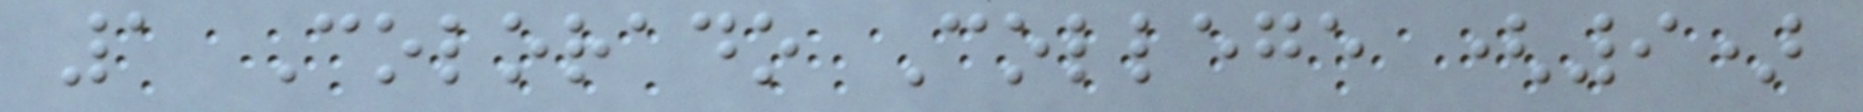1 Colorado College (9)
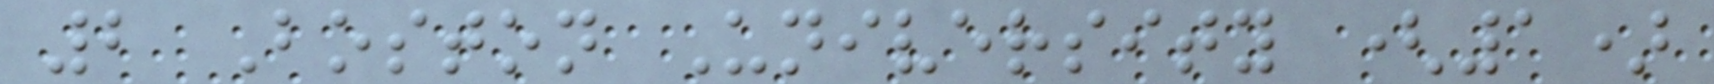2 Boston University (1)
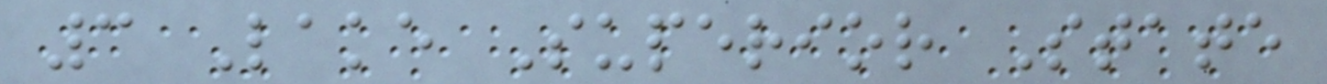3 Lake Superior State
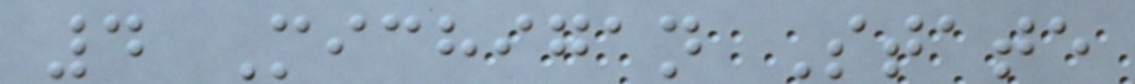4 Michigan State
